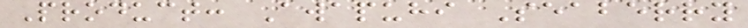Product: Awapuhi Seaberry
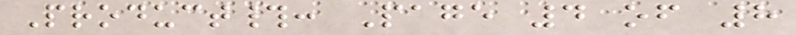Product#: Page 4 of 8
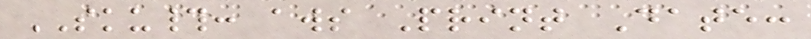SKU#: aws Print Date:
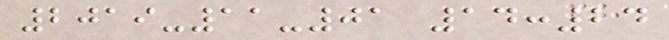2019-11-01 14:24
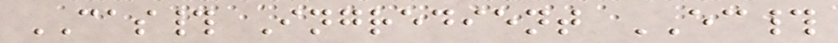CAS# Ingredient EC#
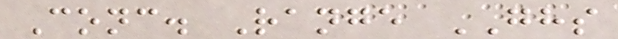Conc. Range GHS
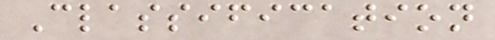Classification
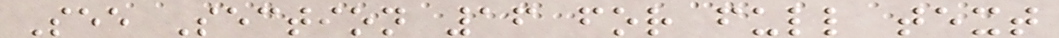See Section 16 for full text
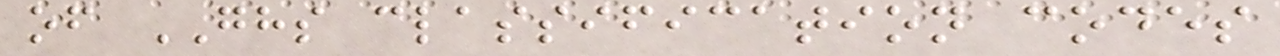of GHS classification codes
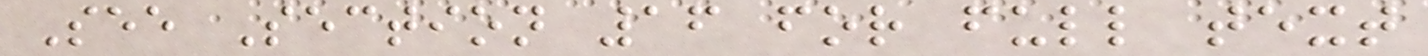See Section 16 for full text
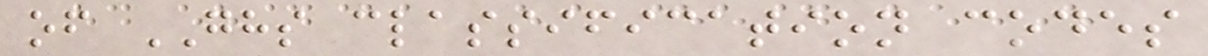of GHS classification codes
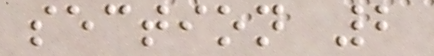section 2
